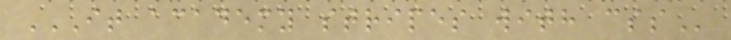IT ACADEMY STRIPES WITH CSS
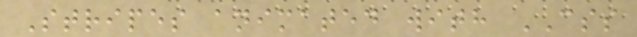Stripes animated with CSS
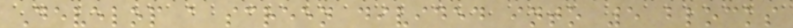Develop a screen divided into 5 blocks
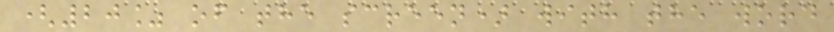(20% of the screen) with the word
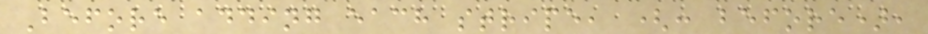Before adding each stripe, (: before),
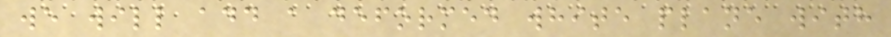we will add a deformed white plane with
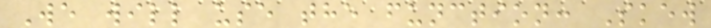We will use the function: Skew
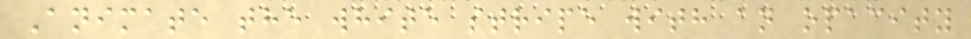Animate the white stripe with an opacity
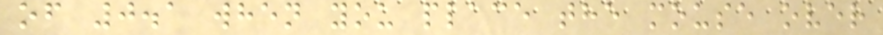of 0.1 when you place the mouse over
